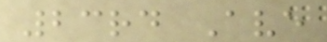23rd Ave
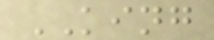KING
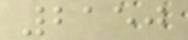2150
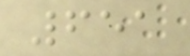651
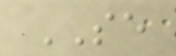SE
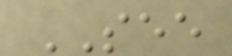SEE
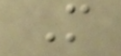M
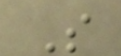S
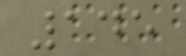145
